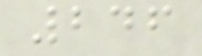246
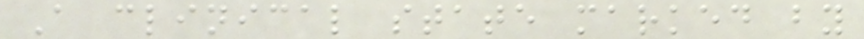A clinical state marked by
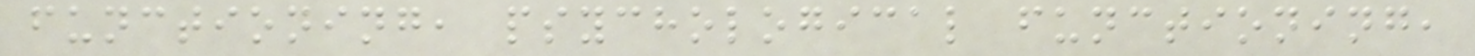functioning, psychological functioning,
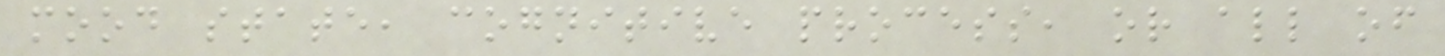mood state, cognitive process, or all of
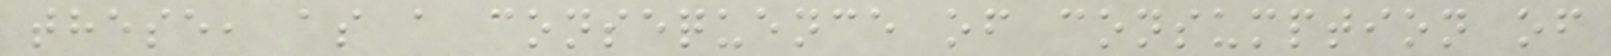these, as a consequence of consumption of
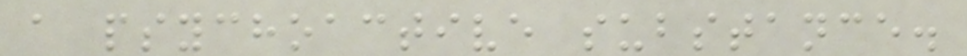a psychoactive substance.
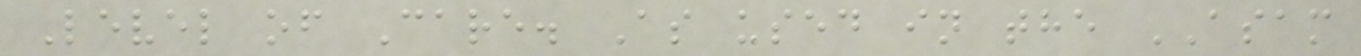Level of Care. As used in the ASAM
